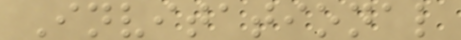Invitational
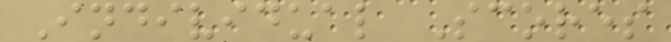Individual Scores
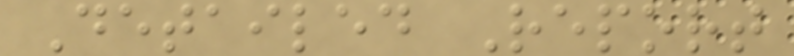Detailed Report
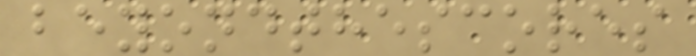beyondthescores
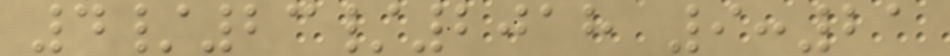4/23/2018 9:21
